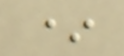*
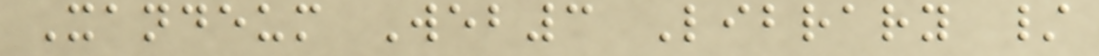Xandeum Web3 Library /
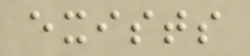exists
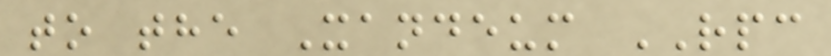to the Xandeum RPC
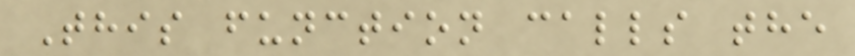This function calls the
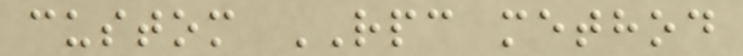custom RPC method
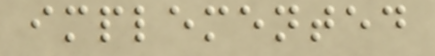implemented
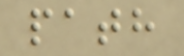path
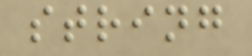string
